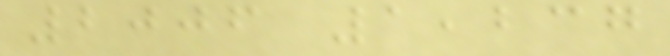2006 1,237
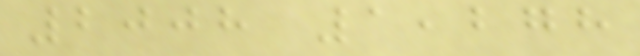2008 1,278
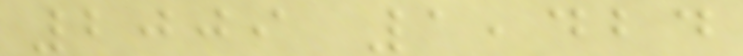2009 1,424
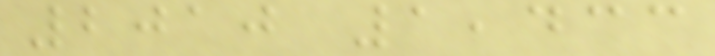2010 1,433
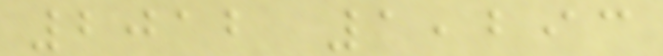2012 1,293
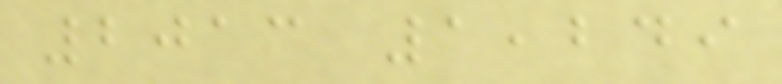2013 1,249
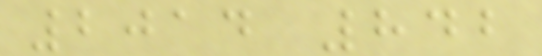2014 842
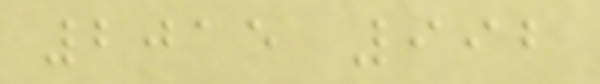2015 992
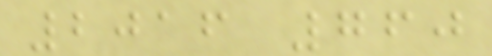2016 760
